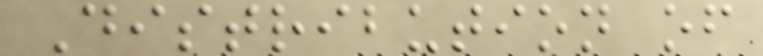Distribution of
